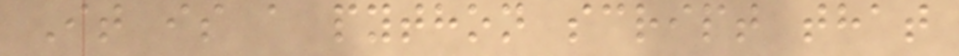It is a python script that
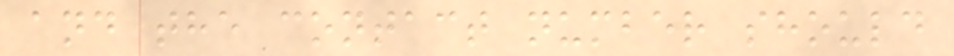and the contact number should
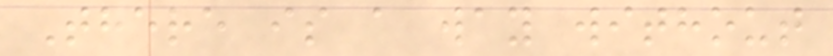There is a way without
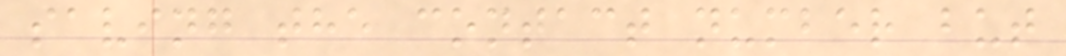saving the contact number but
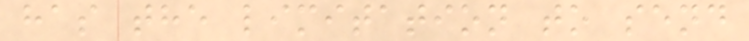has the limitation to send
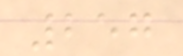257
